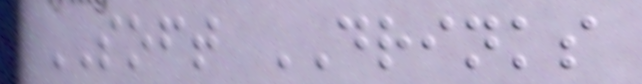SOFT DRINKS
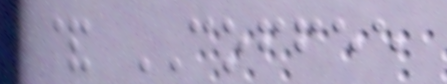& COFFEE
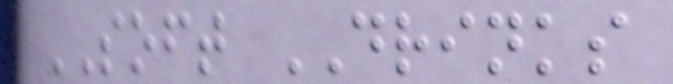SOFT DRINKS
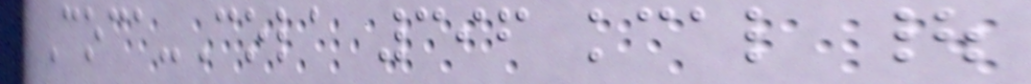Coca-Cola 396 kcal |
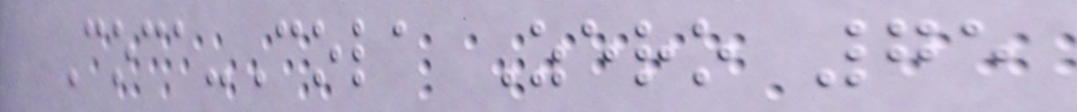Coca-Cola Zero 75
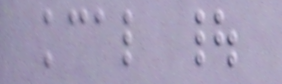kcal |
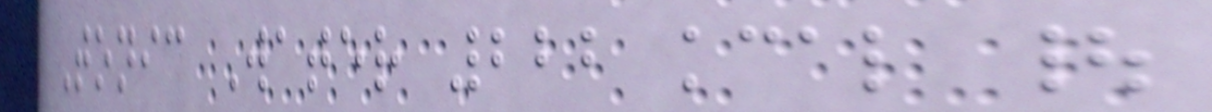Tonic Water 222 kcal |
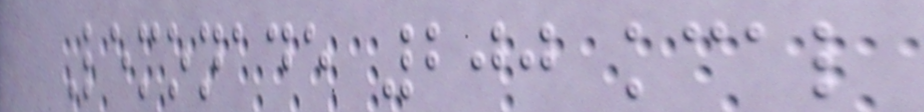Lemonade 200 kcal
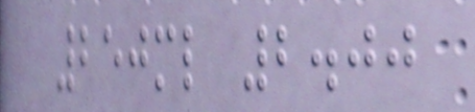250ml 2.00
